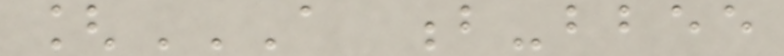[A B-BBEE
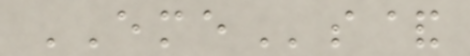EMEs&
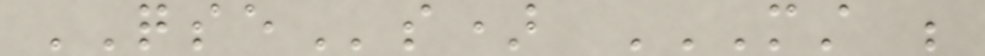QSEs) MUST BE
